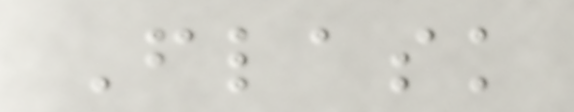Flask
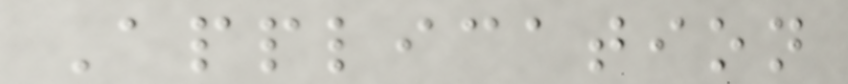Application
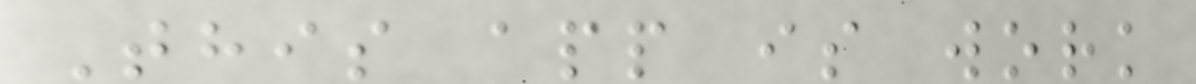This app is work
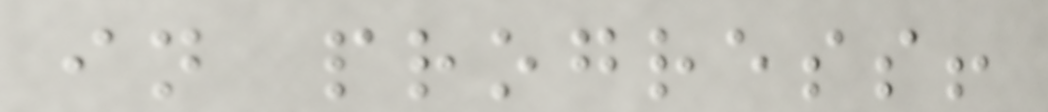in progress!
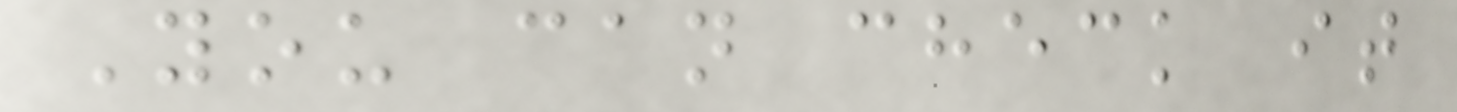You can check it
